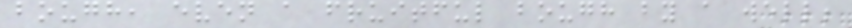bough, even a fruitful bough by a well;
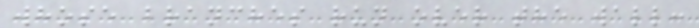whose branches run over the wall:
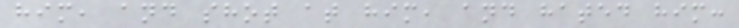him, and shot at him, and hated him:
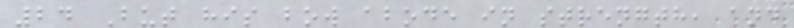24 But his bow abode in strength, and
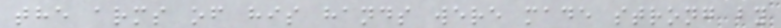the arms of his hands were made strong by
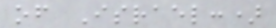of Israel:)
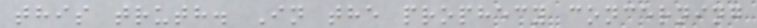this truth. In the prophecy concerning
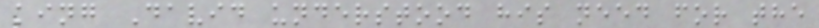king David understood his need for the
